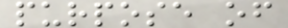purpose of
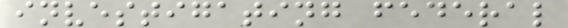investigating federal
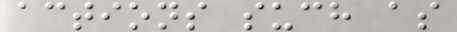actions such as
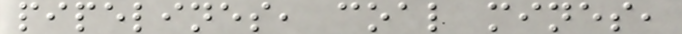pipelines, coal mines,
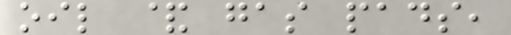oil & gas pads,
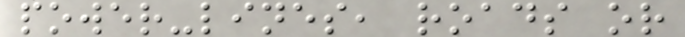power-lines, roads or
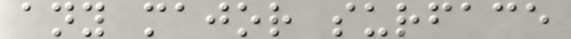any major surface
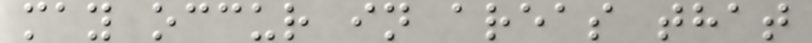may occur in areas that
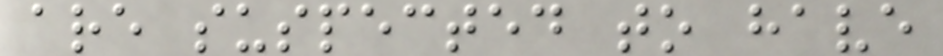are suspected to have
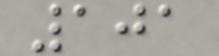101
